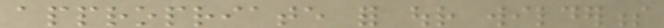appropriate for our wilderness
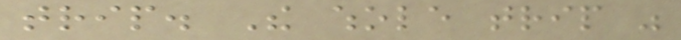trip. The whole trip was
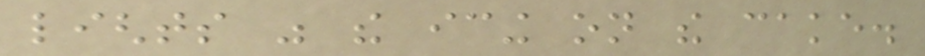lights was the icing on the cake.
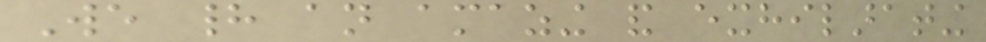We had an amazing and exhilarating
